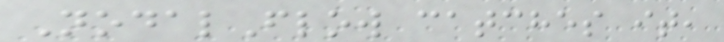NodalFlow catches it,
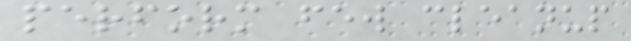perform few cleanup
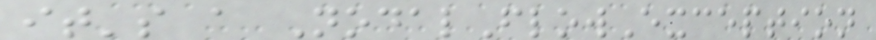it's a NodalFlowException
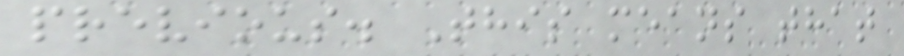previous. This means that
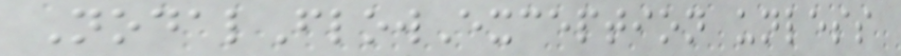NodalFlowException unless
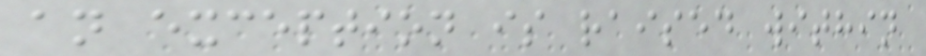an exception is raised within
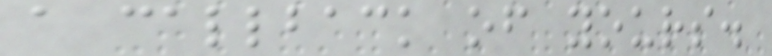a callback of yours.
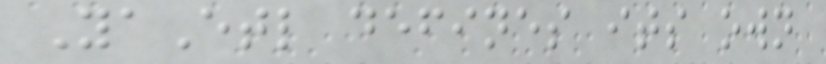YaEtl defines its own
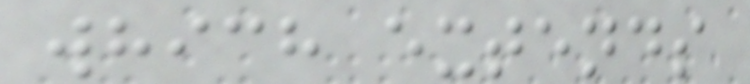which extends
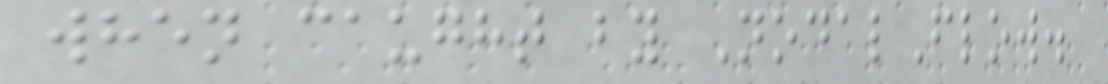when caught by NodalFlow.
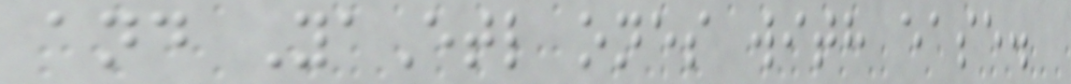and YaEtl ones with ease.
